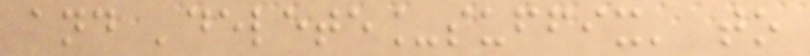and 'delete_suffix' to
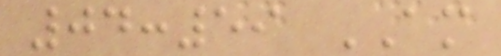04:59 AM
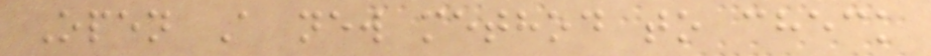Open A new method to check
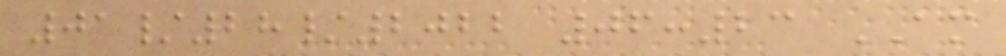01/28/2022 06:23 AM
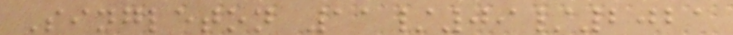Singleton 11/09/2021
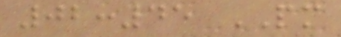02:45 PM
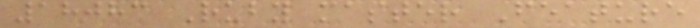18083 Ruby master Feature
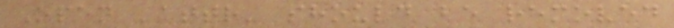Open 'attr' should be removed
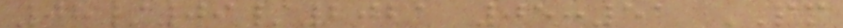08/09/2021 05:51 PM
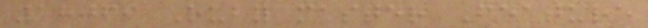18069 Ruby master Feature
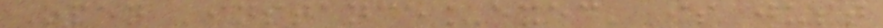Open 'instance_exec' is just
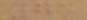75
